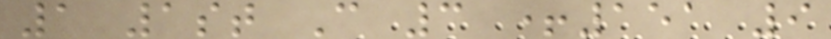1 1st C 3 +151 9
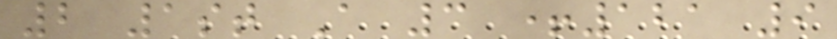2 1st A 3 +121 9
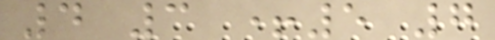4 3 +5 7
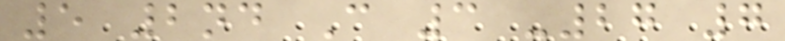5 2nd C 3 -27 7
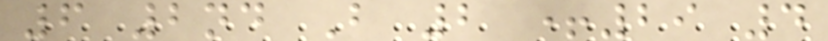6 2nd B 2 +29 4
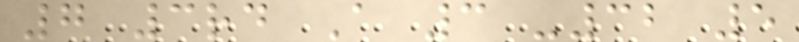7 3rd A 3 -32 5
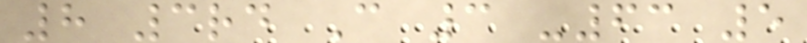8 3rd C 3 -63 5
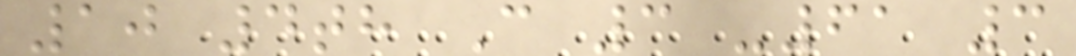10 4th C 3 -61 3
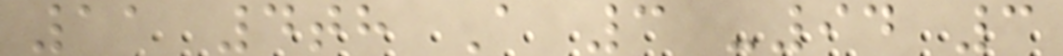11 4th A 3 -94 3
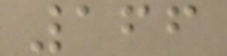166
